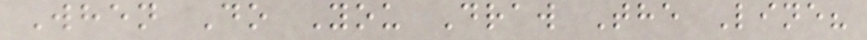When Do You Draw The Line?
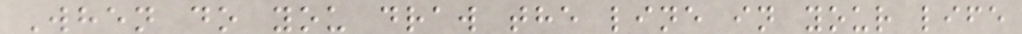When do you draw the line in your life
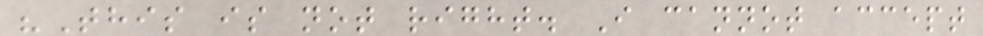"This is not right. I cannot accept
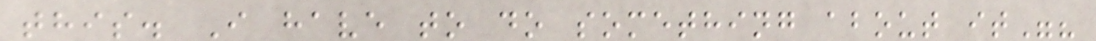this. I have to do something about it"?
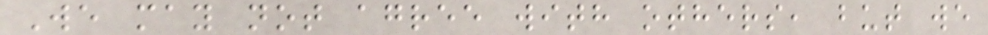We may not agree with others, but we
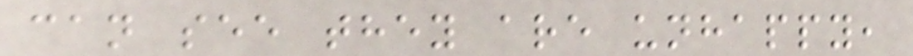can see they are unhappy,
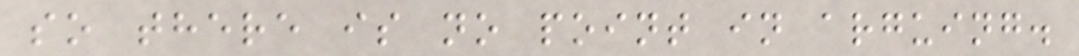so there is no point in arguing.
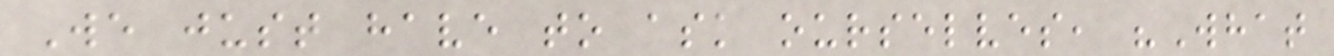We just have to ask ourselves, "What
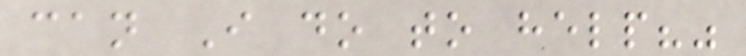can I do to help?"
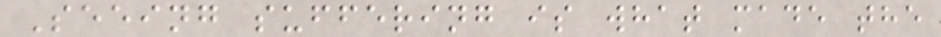Seeing suffering is what made the
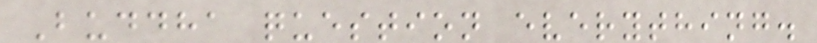Buddha question everything.
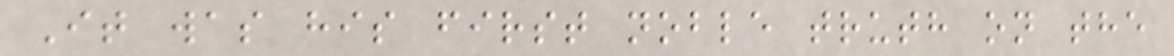It was his first noble truth on the
